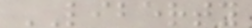LIBERTY
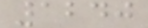1240
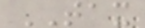TAX
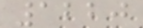1220
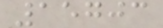15703
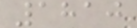1810
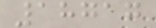18717
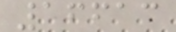16613
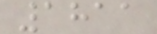1811
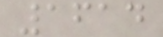1614
